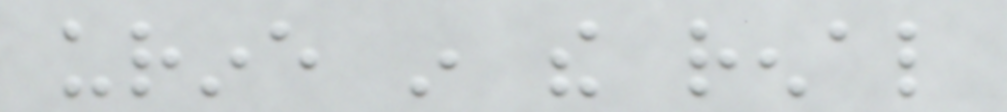urine in the renal
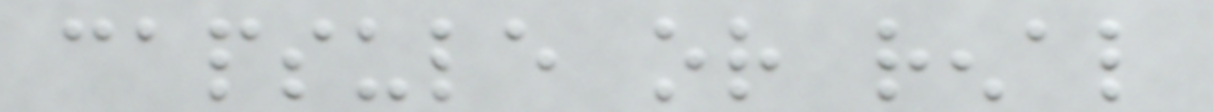capsule or renal
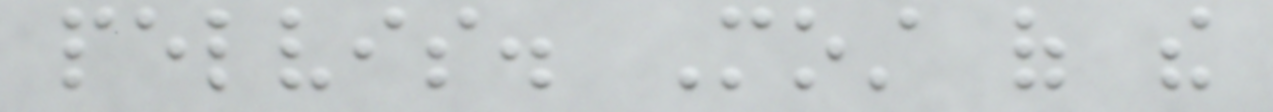pelvis. Most of the
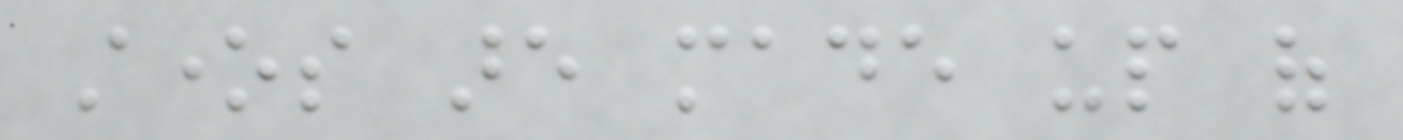stones are made up of
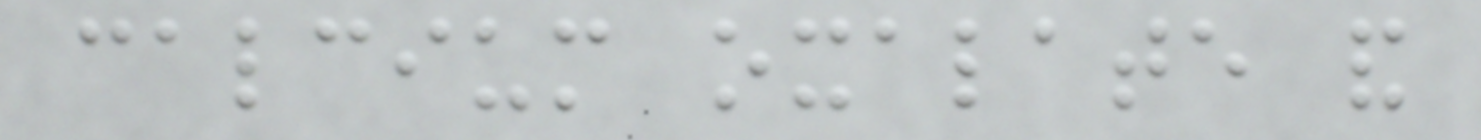calcium oxalate and
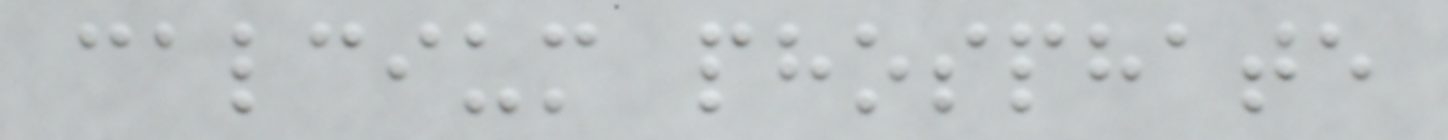calcium phosphate
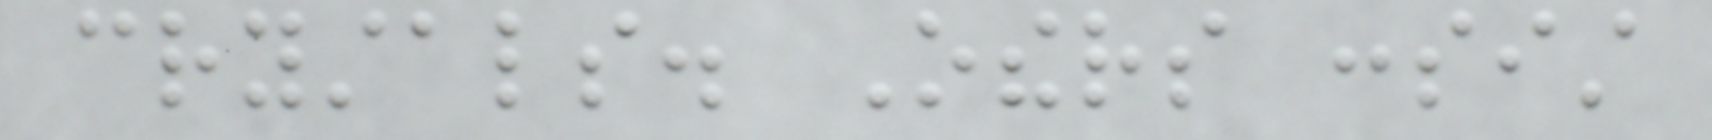crystals. Others consist
